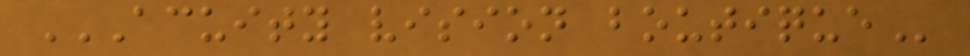ACUITY VISION BOUTIQUE
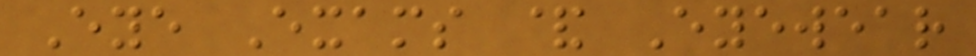Eye Exams & Eyewear
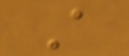A
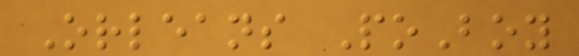Orleans PoBoy
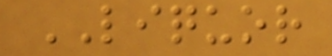LIQUOR
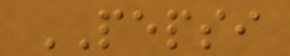PEPSI
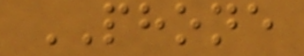PHONE
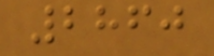2860
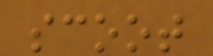scoot
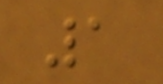1
